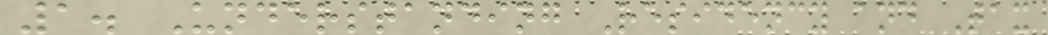1. Understanding Residency and Tax
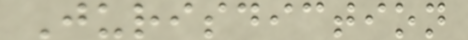Jurisdiction
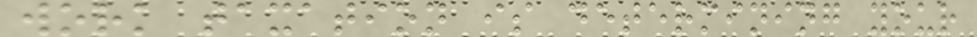work taxation is determining your
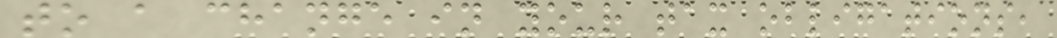to a change in your tax obligations,
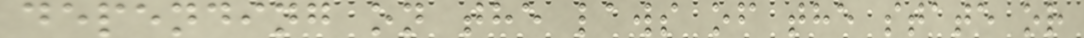depending on the laws of the state or
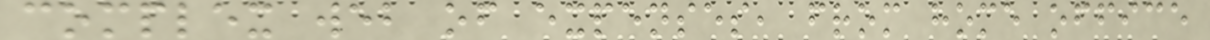complex web of expenses, from home office
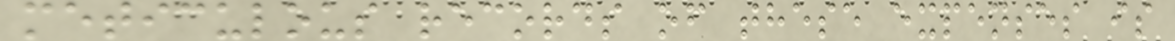meticulous records of these expenses is
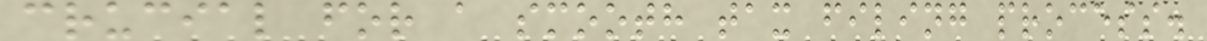crucial for a smooth tax filing process.
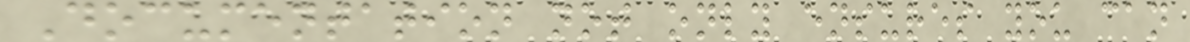Documentation not only ensures you can
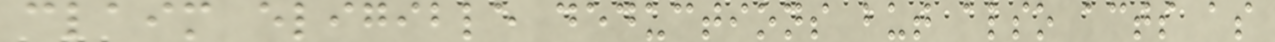claim eligible deductions but also acts as
